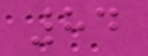84
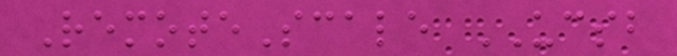RemoteScale UCSB
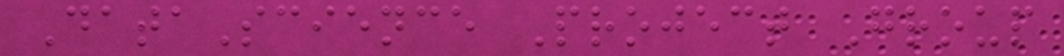DataScience Project Group
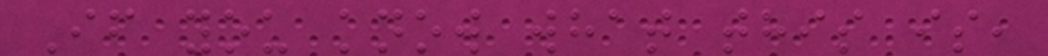If you know what this is,
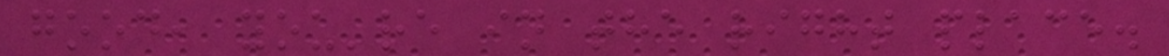good, you're in the right place.
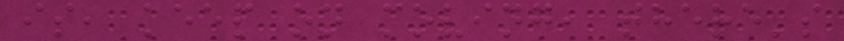is, keep on moving, there's
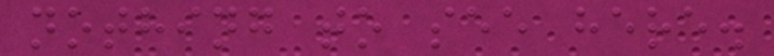nothing to see here.
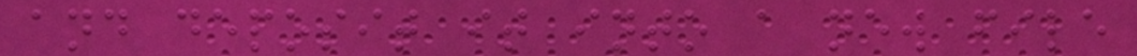and deposit it into a new file
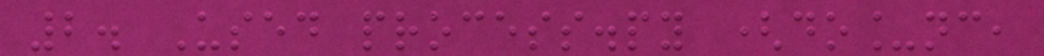2. Used process.py (do_nc,
